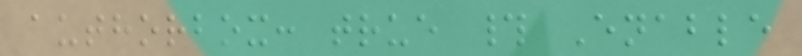authorbox: true # Enable
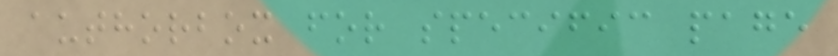authorbox for specific page
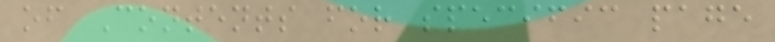of Contents for specific page
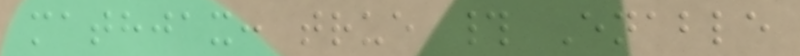mathjax: true # Enable
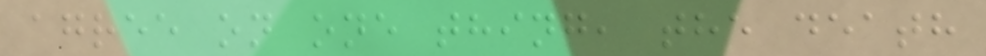agree on one thing, the death
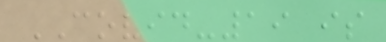COVID-19 is
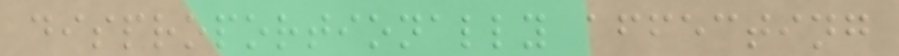disproportionally affecting
